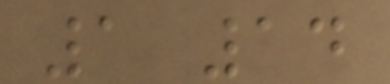1 14
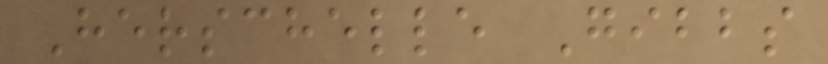Herschelle Gibbs
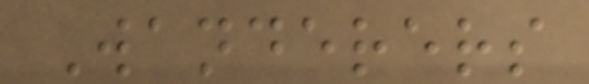Wanderers
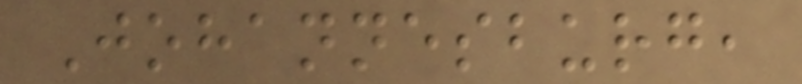Johannesburg,
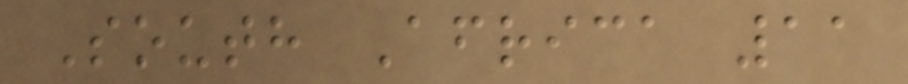South Africa 11
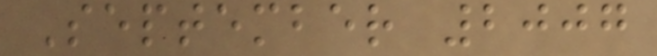September 2007
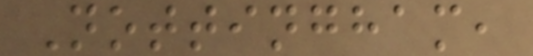Nottingham,
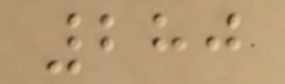280
